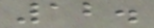12.
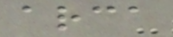arca
